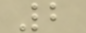2
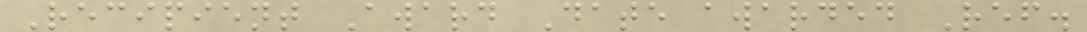Recipient Award Date awarded Ref.
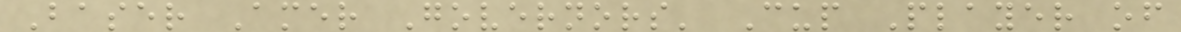Baser Amer Governors' Cup Player of
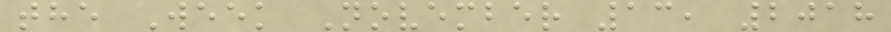the Week November 13, 2018
